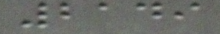2149
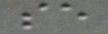se
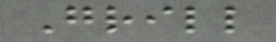Grill
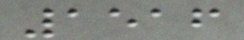1516
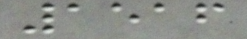1516
